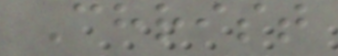Christ
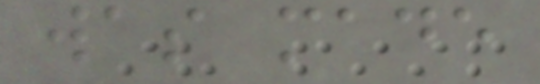was made
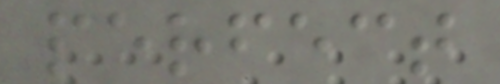perfect
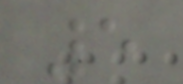5
